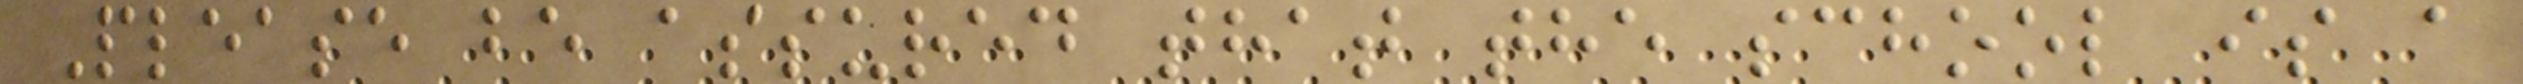Please be assured that the school is a
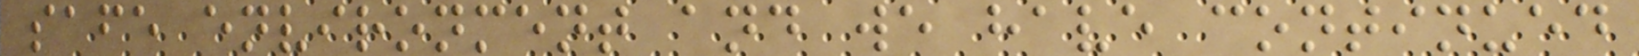safe environment and we have continued
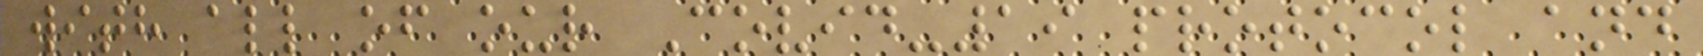with all of our Covid-19 protocol and
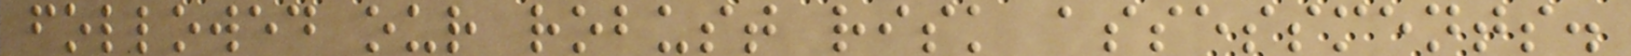followed our robust risk assessments.
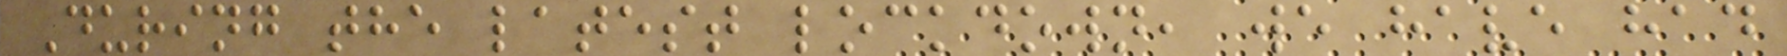During the latest lockdown, we have had
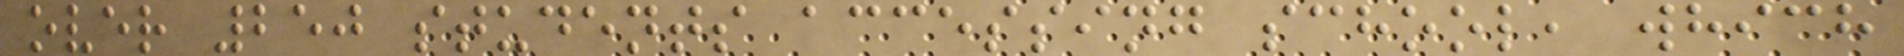over 250 students accessing school, which
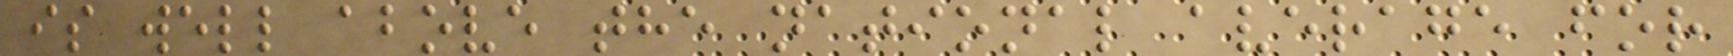is well above the national average for
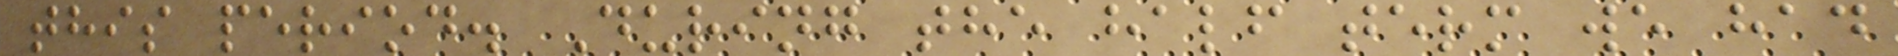this period. During the half term we had
